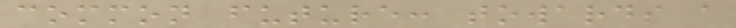common future: towards a
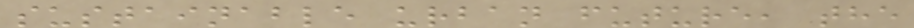sustainable urban future, the
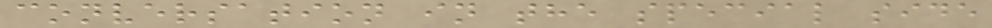conversation in the special side
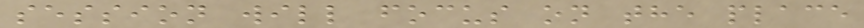session will focus on the place
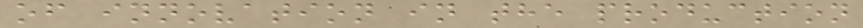of innovation in the production
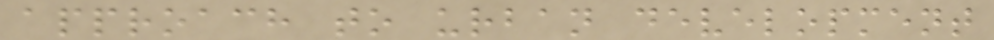approach to urban development
